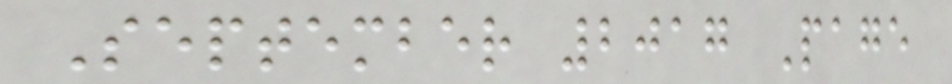September 2017 Page
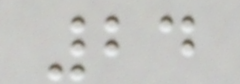24
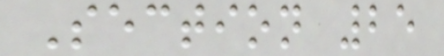Section 25
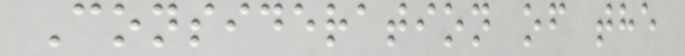Consideration of the
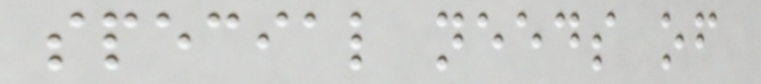special needs of
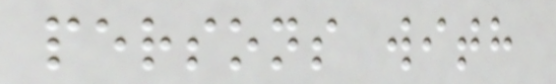persons with
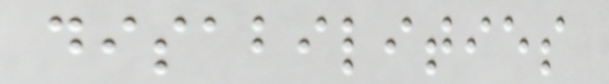disabilities
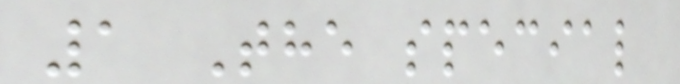1 The special
